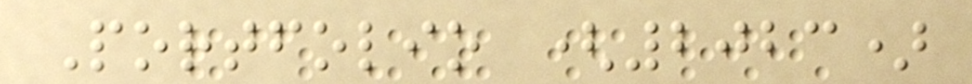Portfolio (2023)
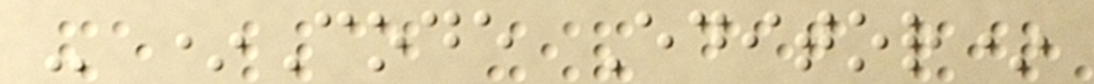- *Code Editor*
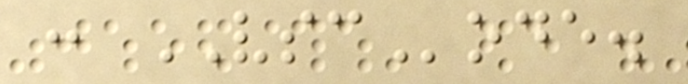: VSCode.
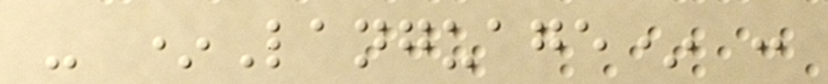- *Language* :
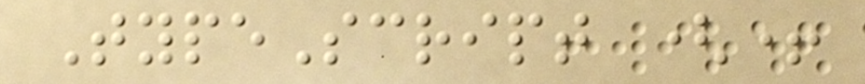TypeScript (+
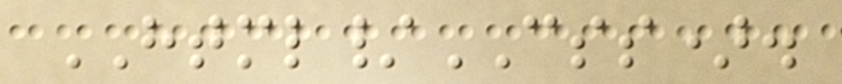HTML/CSS).
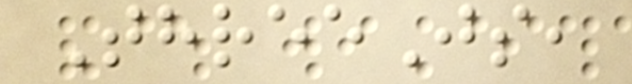ThreeJs,
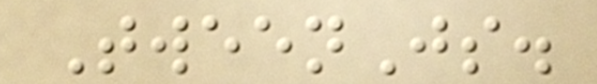TweenJs.
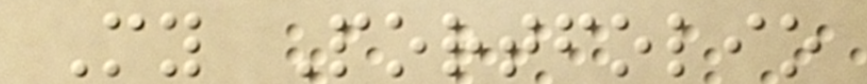My Portfolio
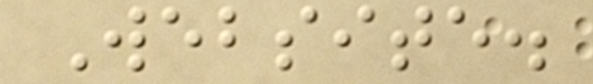Website.
